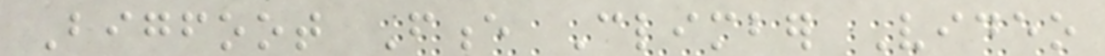Bigfoot Fence Climber Video
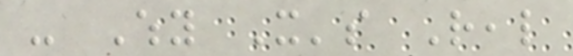- Why It's Real
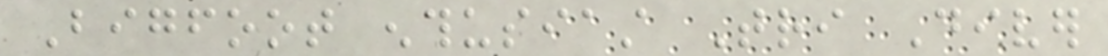Bigfoot enthusiast Tri Diver
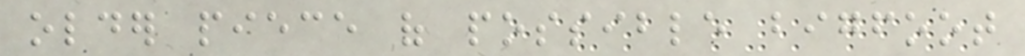older piece of possible bigfoot
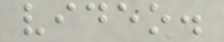video.
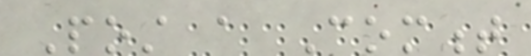Post a Comment
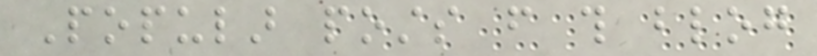Popular posts from this blog
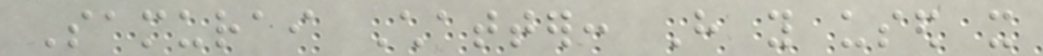Samurai Chatter: Have you used it
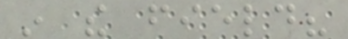in the field?
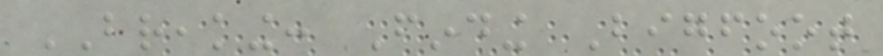BREAKING: Finding Bigfoot
